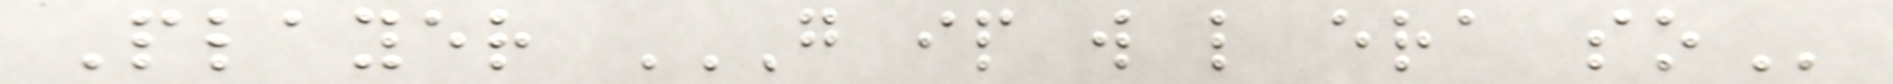Player G IP W L ERA SO
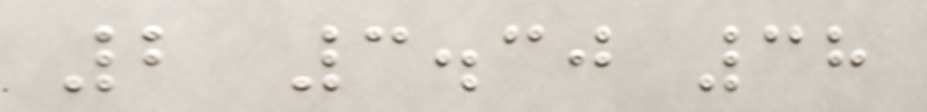2 3.30 38
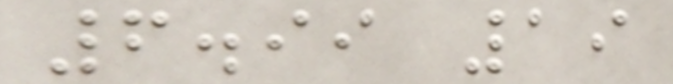6.99 19
